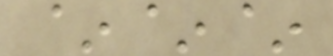~~~
